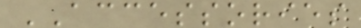ACCESSORIES
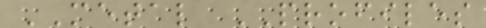METAL PROFILES
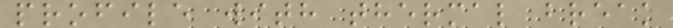profile with thermal break
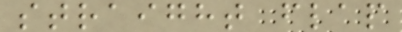straight flap
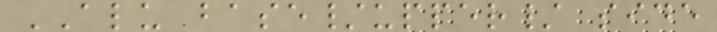ALU base/upper/ side
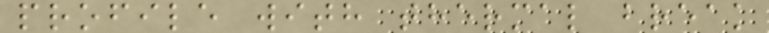profile with thermal break
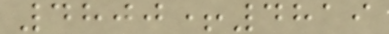4800+4819
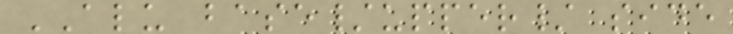ALU base/upper/ side
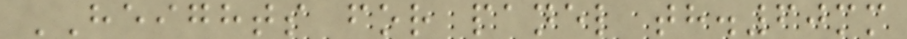HEIGHTS for panel th.60mm
